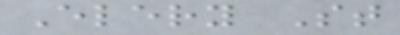Elery St
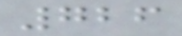726
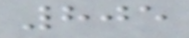805
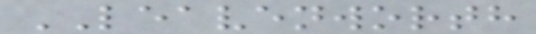LEAVENWORTH
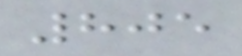805
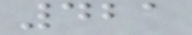421
